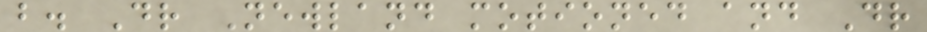b. Dr Newland motioned and Dr
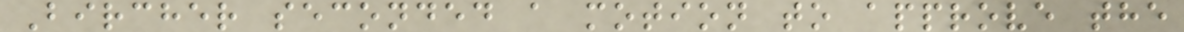Bircher seconded a motion to approve the
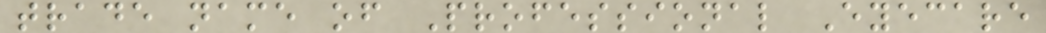trade name of Professional Eyecare
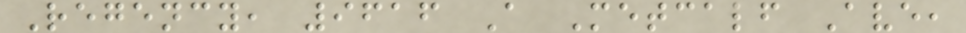Regency, 9616 A Metcalf Ave,
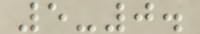5-0.
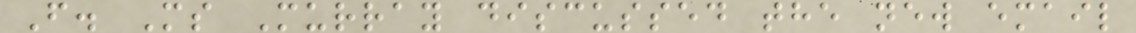F. Ms Murray discussed the new email
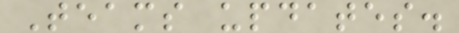Teams updates.
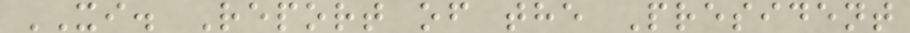XI. Report of the President
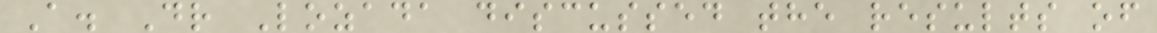A. Dr Lozada discussed the results of
